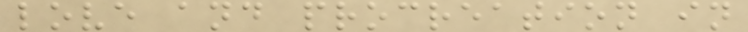love and procreation in
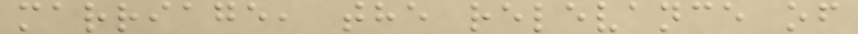marriage, the relevance of
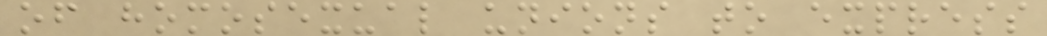of homosexual unions to express
